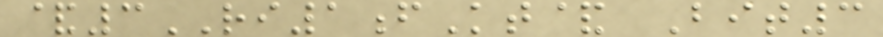&3RI1fKt& Bit3
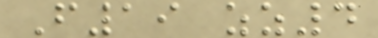F19 zz4
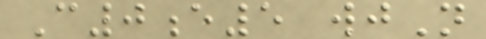C0e5 wjN
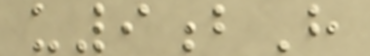u9bH
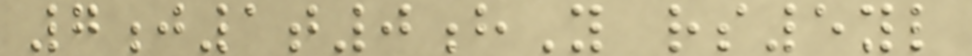7j1t0hY rs5yl
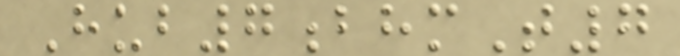Hub7bhmT7
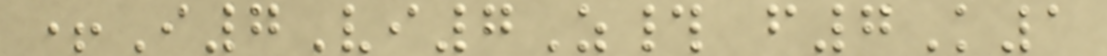+I7Vi7Z# f7K1
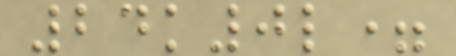24k0l=
